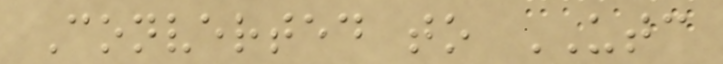Converted to UTC
